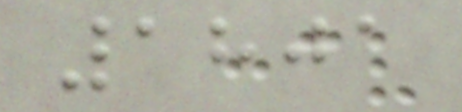1801
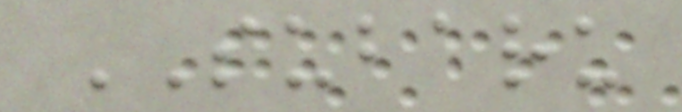SUBARU
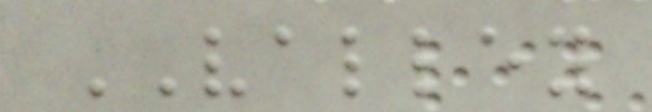VALLEY
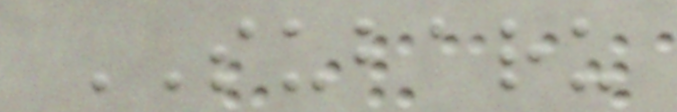SUBARU
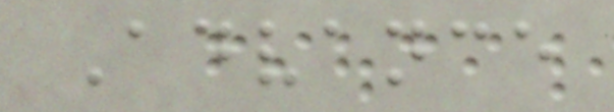Advance
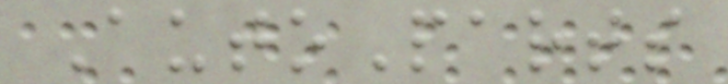AutoParts
